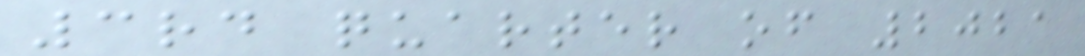3rd quarter of 2021
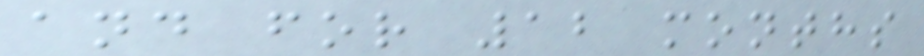and for 12 months
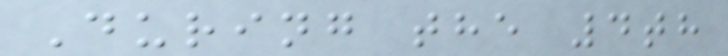During the 4th
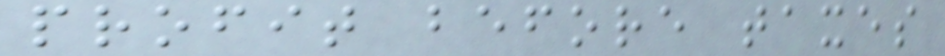profit before taxes
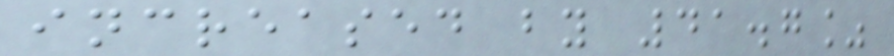increased by 41.7%
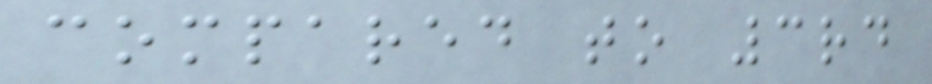compared to 3rd
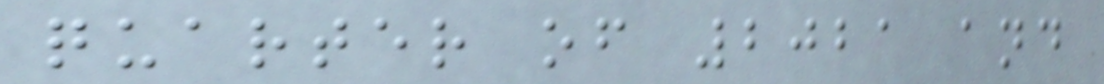quarter of 2021 and
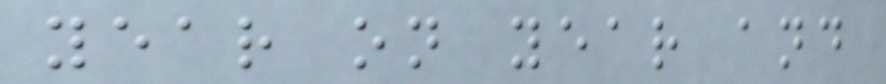year on year and
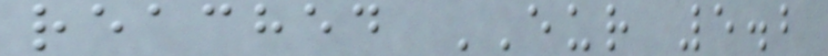reached EUR 5.2
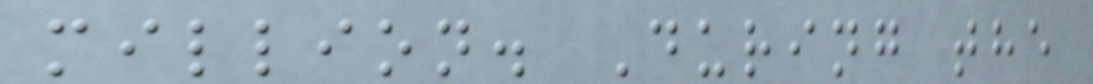million. During the
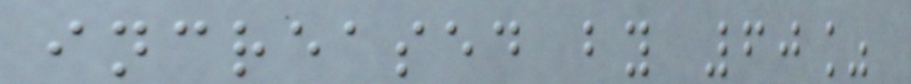increased by 60%
